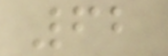62
